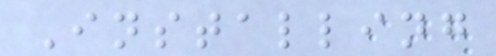Installing
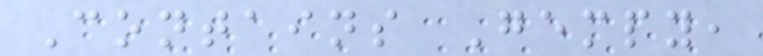Contains Gempy,
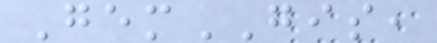GemGIS,
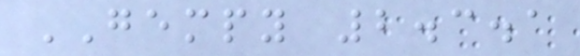GEMPY 2.3.1
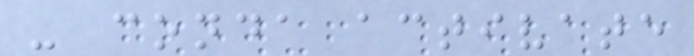- conda activate
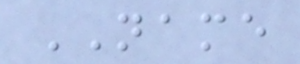NAME
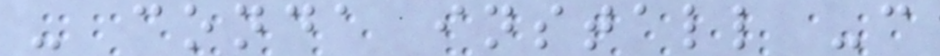- conda install -c
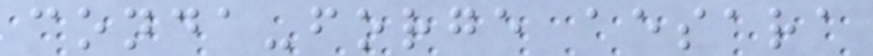conda-forge aesara
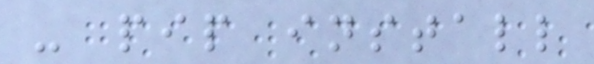- pip install
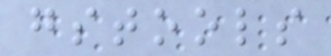gstools
